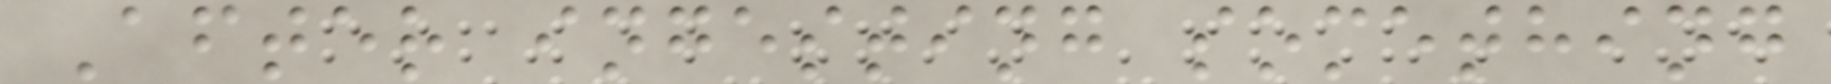After ingesting something
